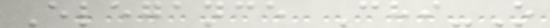Elegance Chi-O
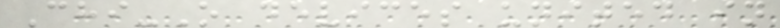Chi-O devices united in
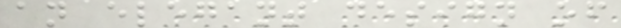an elegant design of
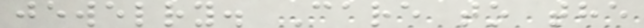jewelry. Care to the
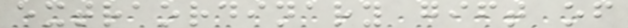extraordinary gift of
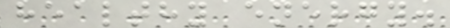healthy energy.
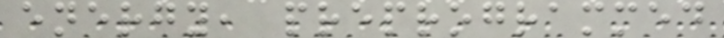energy, preprogrammed
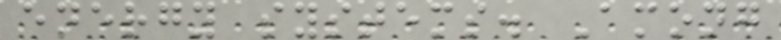energy systems. Among
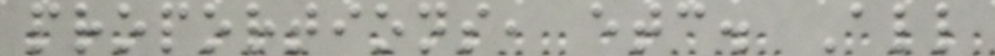proportions, etc. All
